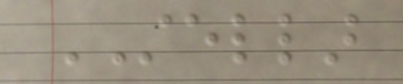STELLAR
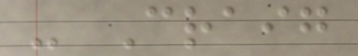- Craig
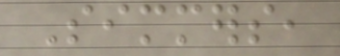Simmers,
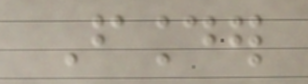Founder
